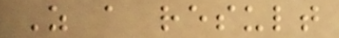As a result
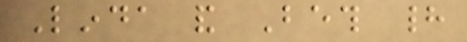Linda and Beth had
